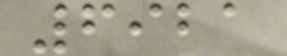6921
